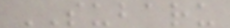SUBARU
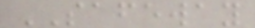SAFEWAY
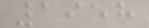1958
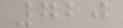720
